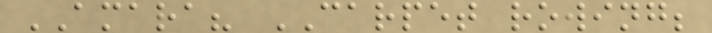AMARA? CARPET rowing;
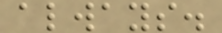always.
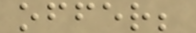offer;
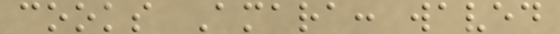cooks Amara: waved
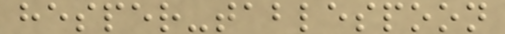hesper-tablespoon
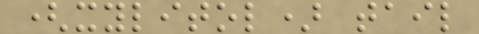(xylitol) tail
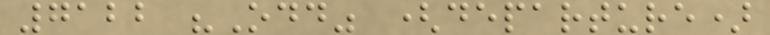7122 "Odd" (departure)
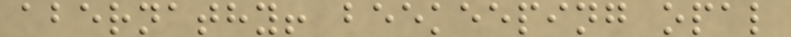abernathy! beekeeping opal
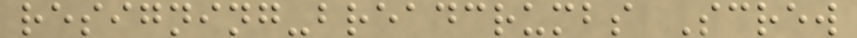resigning-breadcrumbs Screw
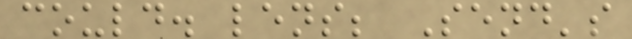could. lens; Send's
